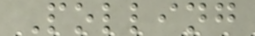Polling
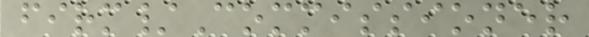firm/Commissioner
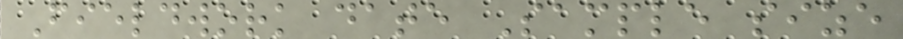Fieldwork date Sample size
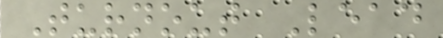Turnout Lead
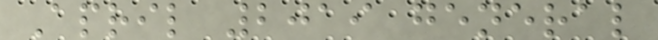April 2019 general
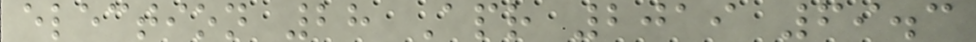election 28 Apr 2019 69.3
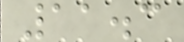11.3
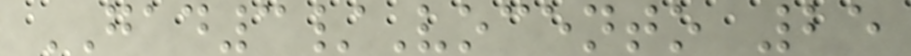GAD3/Vocento 25
